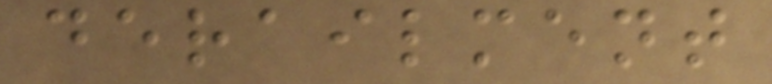derailment
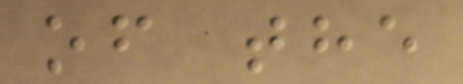of the
